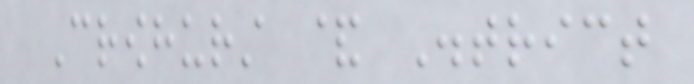Crowhurst & District
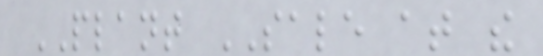PLANT SALE at the
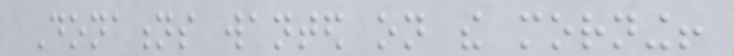Donations wanted on the morning!
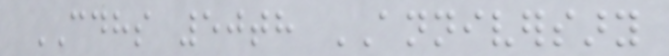CDHS 50th ANNIVERSARY
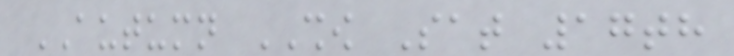AUTUMN SHOW Sat 17th
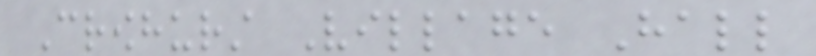Crowhurst Village Hall
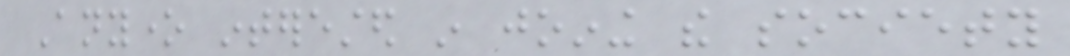Anyone interested in joining the society
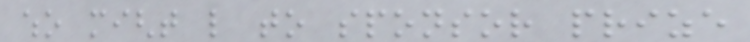who might like to sponsor prize
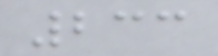233
